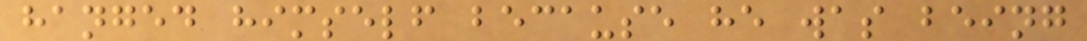hanged himself because he was being
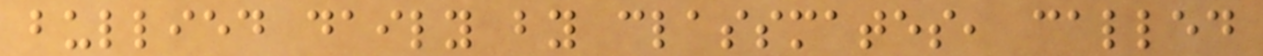bullied daily by classmates, called
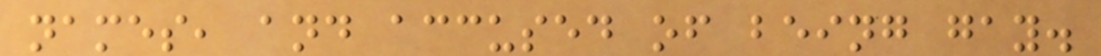names, and accused of being gay.
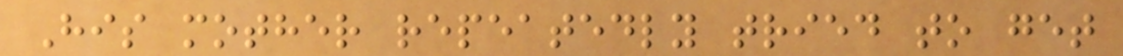His mother repeatedly tried to get
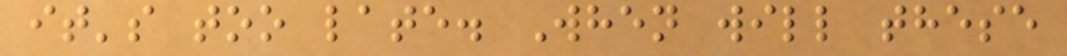it's too late. When will these
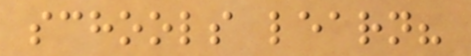schools learn?
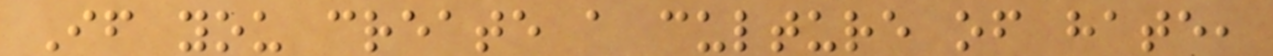If you create a culture of hate,
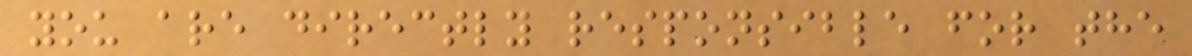you are directly responsible for the
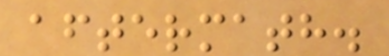aftermath.
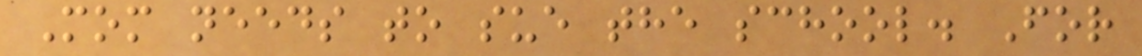Mom needs to sue the school. For
